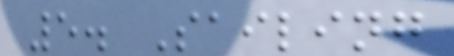5. Sailing
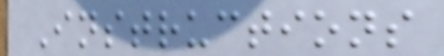Instructions
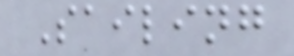Sailing
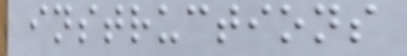instructions
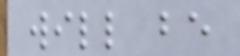will be
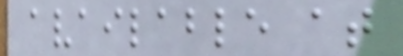available at
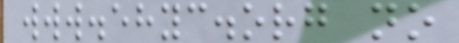www.ehyc.org no
